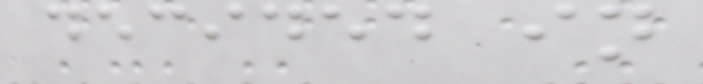decided in
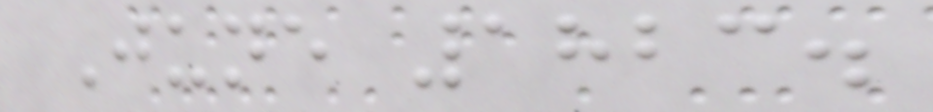June 1823.
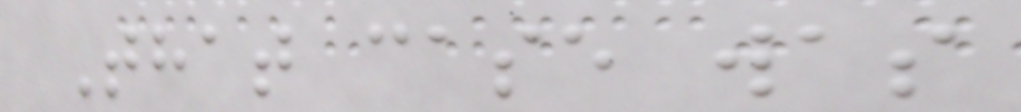That case was
